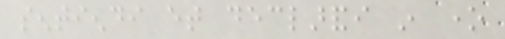sentiendi et declarandi in one
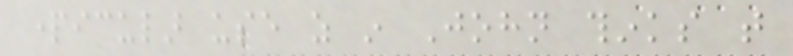particular use as in John thinks that
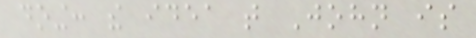doing: the idea that John is
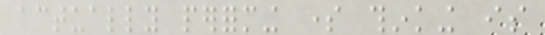actually performing some thinking is
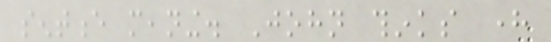sentence meaning. John thinks here
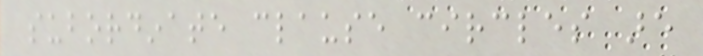subordinate clause circles are
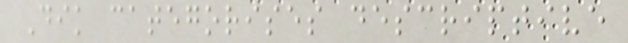Dik categorises descriptive
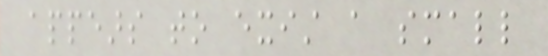appears to exist a small
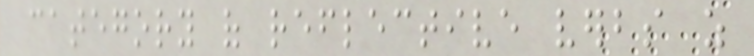category of reflective verbs as
